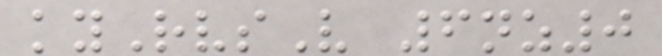kyRvsV 6nz0
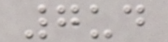7ud
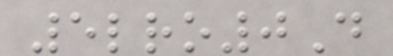5lro0D
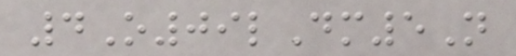4O09lDm5N
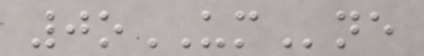0oUMne
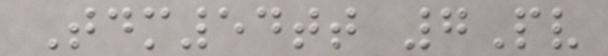Tdm54tt 7Pv
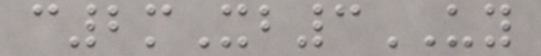c2mXb3UY
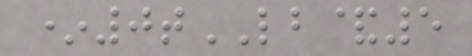*0tLB&5
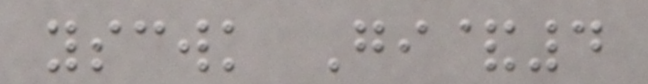yscwk Gi&4
